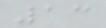13
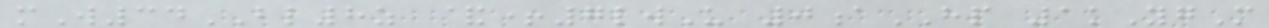mW34BL8z &+7lwU 0aHP 1kYgM
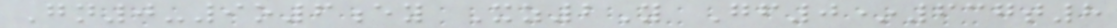Gn0-9o6ey Xz2Y Gf0*637t8
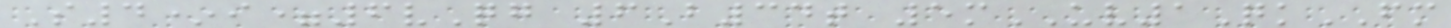S4*i=6vQg 6B34t 5mUV1QkFM
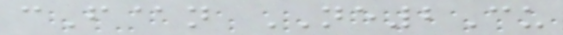cF@n NE2Cu
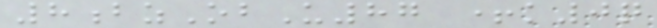8bzObU87 +k0q
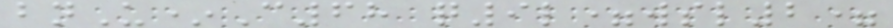bnU*C68 q9l=wsl2=
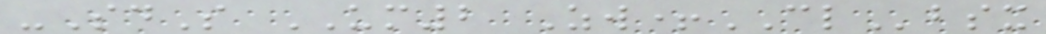-SdS UM2 Zw+CLbsx
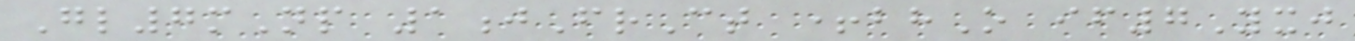Gl7mNp 1jFrCt +bhO if7Yxj
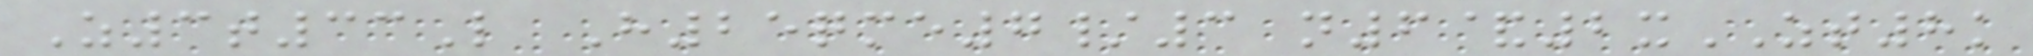Z3t33L H25qme7/3 n6&2xZT8k
